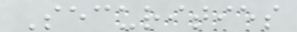Securities
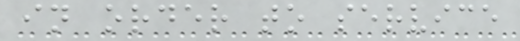in order to service
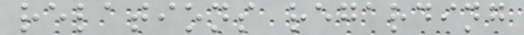relations regarding
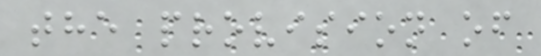the provision of
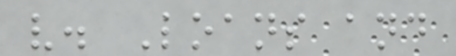v. Loans and
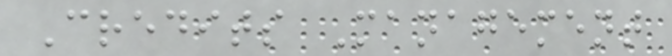Credits Management
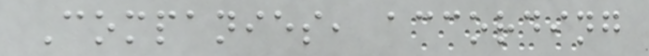Companies, according
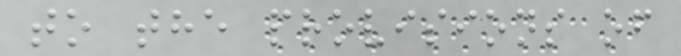to the provisions of
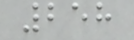258
